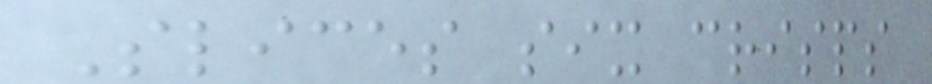Slices six crisps
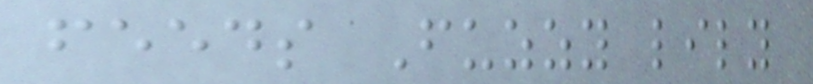feeds Fuzzy lily
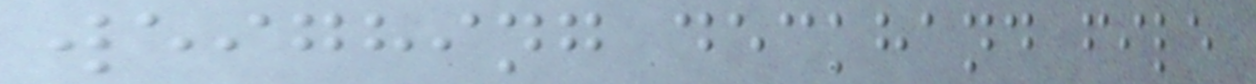weighing deckhand file
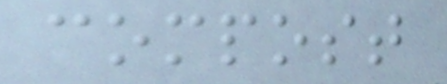compost
